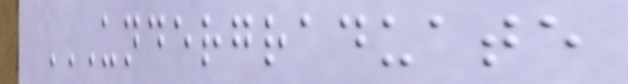UNDERGRADUATE
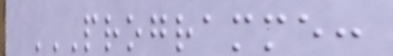PROGRAMME:
